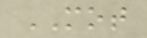MOT
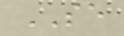SE
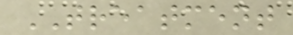TREATMENT
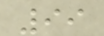99
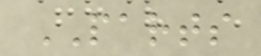PARTS
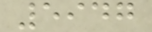5947
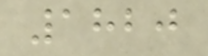1820
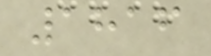1816
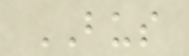BUS
